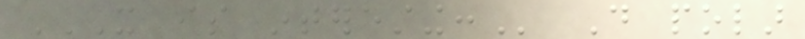IT IS INTERESTING: Do polar
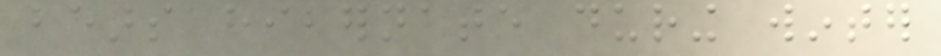bears hibernate during winter
